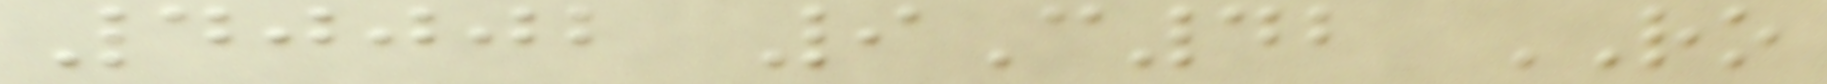40002 9C42 RO
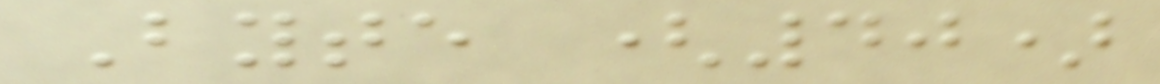Byte (40)
